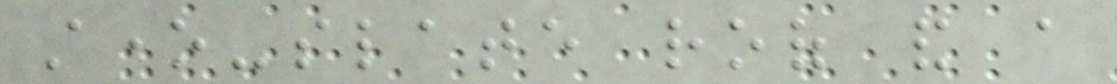stone-slate roof and a
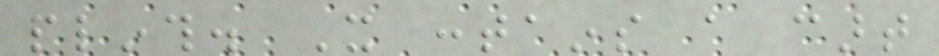plinth. It contains a cart
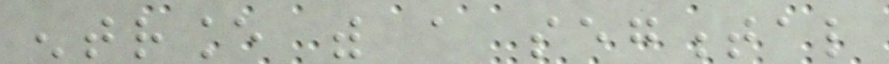entrance with a segmental
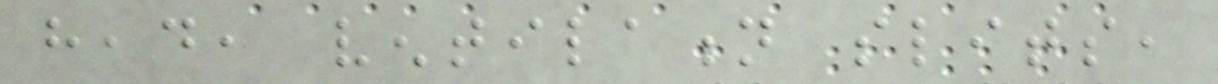head, ventilation slits,
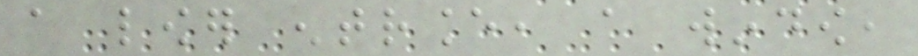a lower entrance, a window,
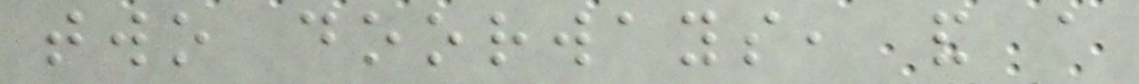two doorways, and a
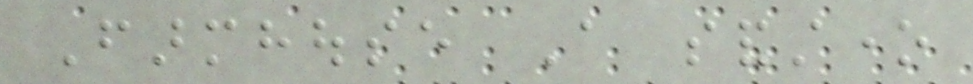Farmhouse A sandstone
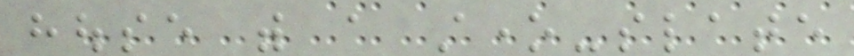house with a stone-slate
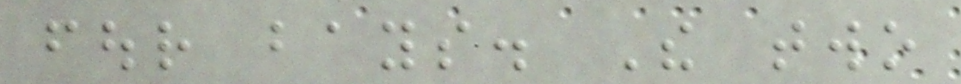four bays. The two
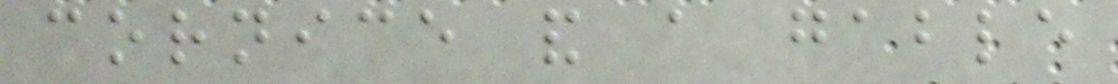cornice and a gable
